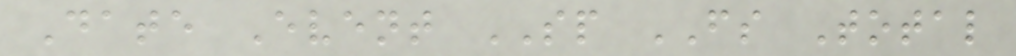Date Event SP FS Total
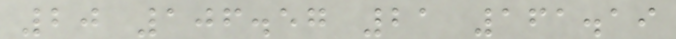20 106.57 21 161.19
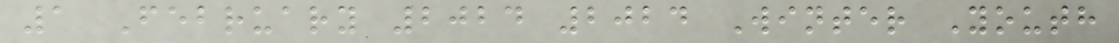1 February 2024 2024 Winter Youth
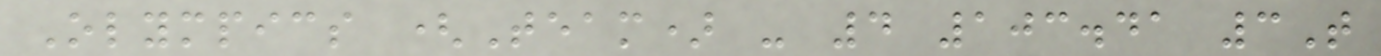Olympics (Team) - 4 103.41 3T
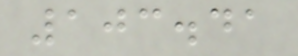103.41
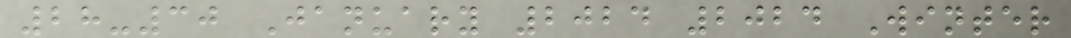28-30 January 2024 2024 Winter
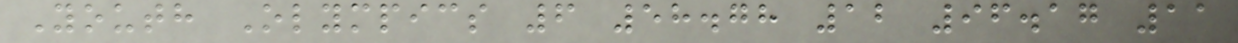Youth Olympics 6 58.78 12 96.17 11
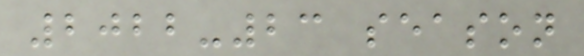2022-23 season
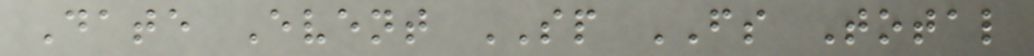Date Event SP FS Total
